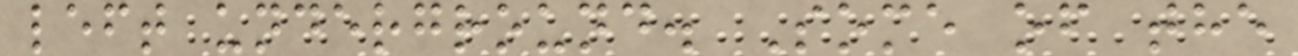left underground. Some of the
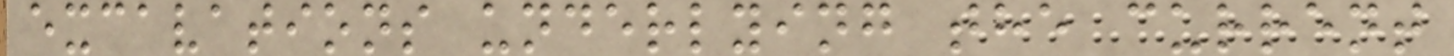excavations underlying the current
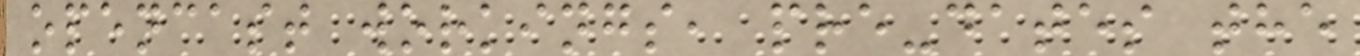opencast workings, pre-dates the
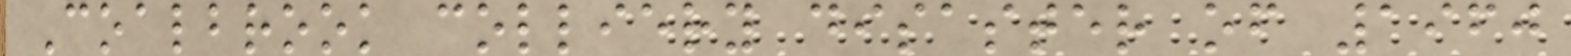Coalbrook colliery disaster of 1960
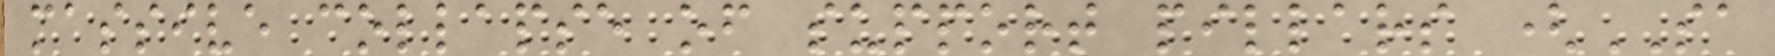massive collapse of support pillars (SA
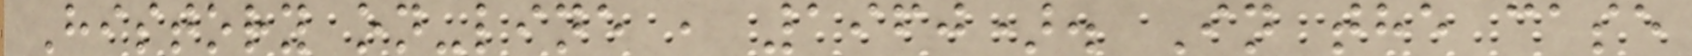History on-line , 1960). In the case
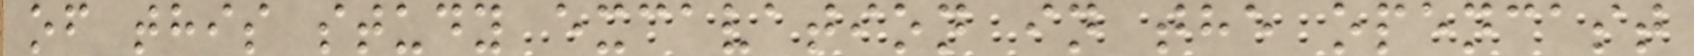of this study excavation in the opencast
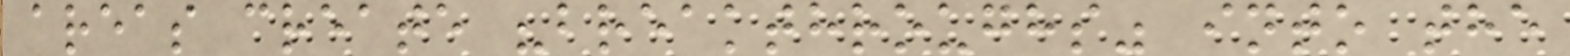areas create "breakthroughs" into the
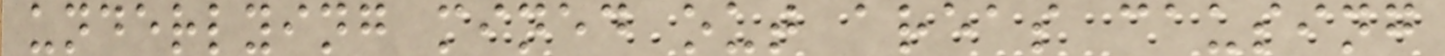underlying mined out areas causing
